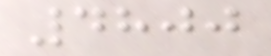4800
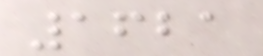1621
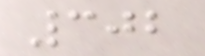302
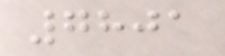7801
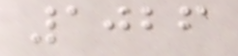1026
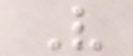V
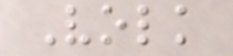Volk
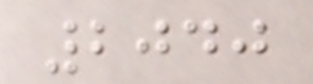2040
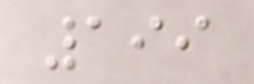199
